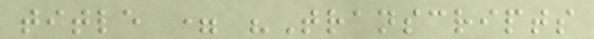title = "Transcripts
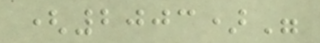(2003)"
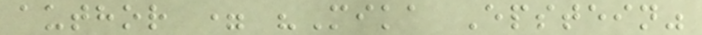author = "Mika Epstein"
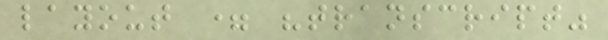layout = "transcript"
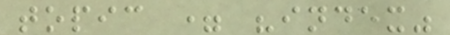topic = "index"
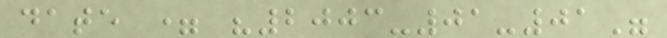date = "2003-01-01"
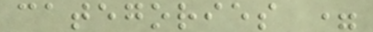categories =
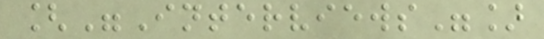["Interviews"]
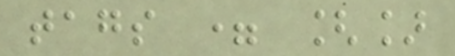tags = []
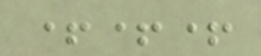+++
